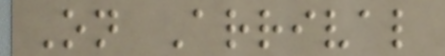On Arrival
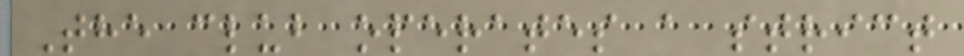The club operates a strict
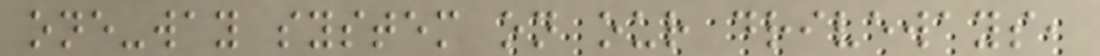one-way system on our driveways,
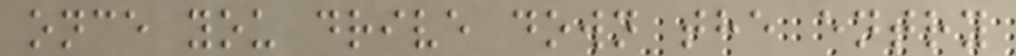once you drive down the entry
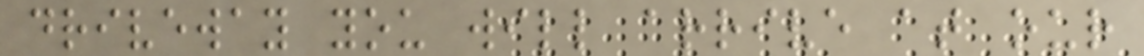driveway you will arrive at our
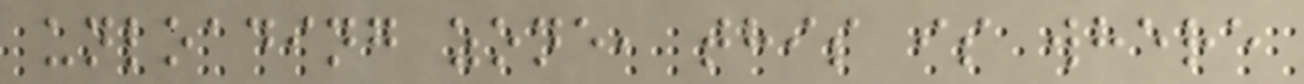unloading zone, this is where
